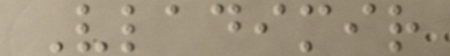Vladimir
